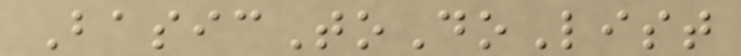BasicToDoList
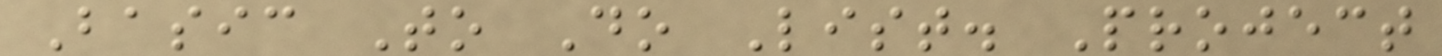Basic To Do List. Project
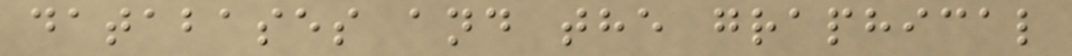databases and the graphical
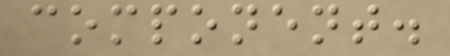component.
